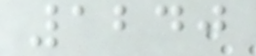1240
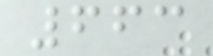663
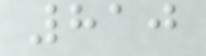810
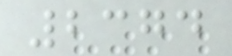2374
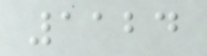1124
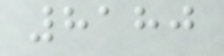8180
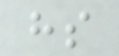hs
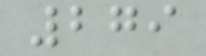279
